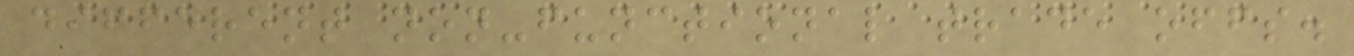different non-functional trade offs.
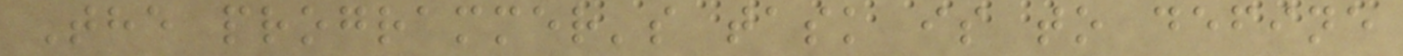The programmer's task is to define
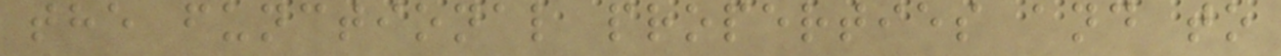the functional properties and to
